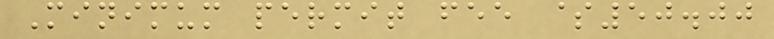Minimum permit fee $50.00
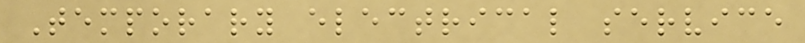Temporary electrical service
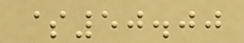$50.00
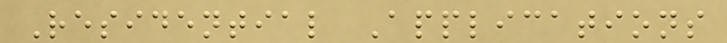Residential Applications
